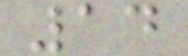14
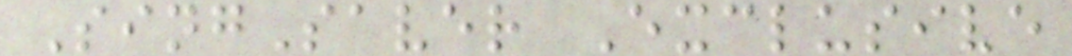SingSaver Exclusive
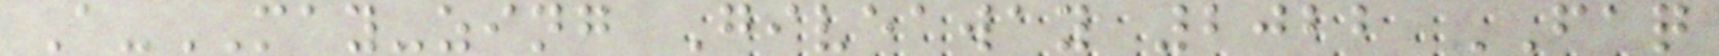A-MAY-zing Giveaway 2022 FAQ
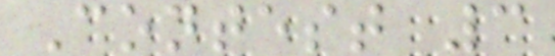Contest 3
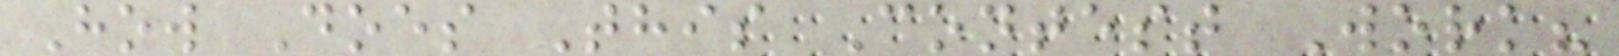How Does This Contest Work?
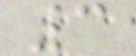3
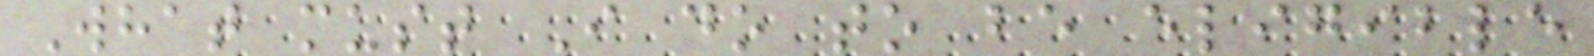What must I do to be eligible
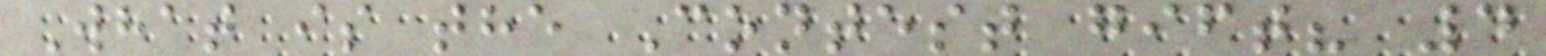What is the Contest gift? 4
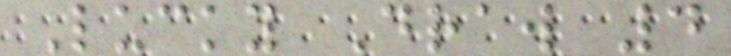Lucky Draw 4
